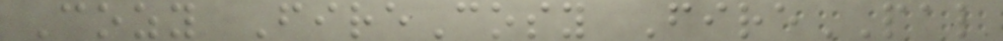Cozy FireCosy FirePAL
